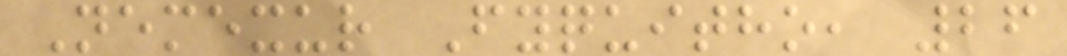Nemexur Fyquitho, 26
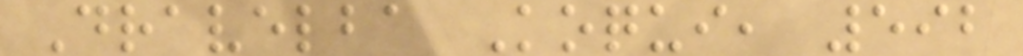Dravelba Koqui, 592
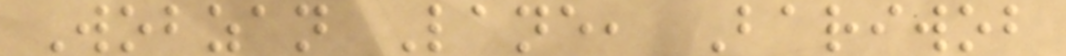Wobzan Lane, Bariwob
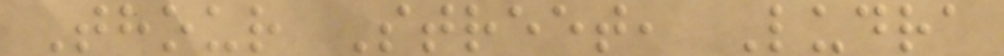Thour Street, Ludra
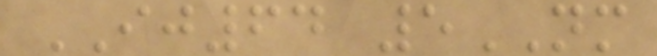IJ64 5NM
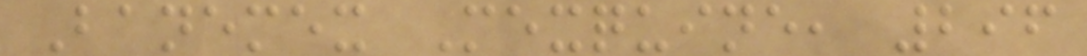Banemex Mexquine, 296
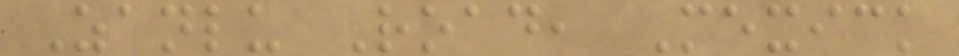Zanlu Road, Mexick
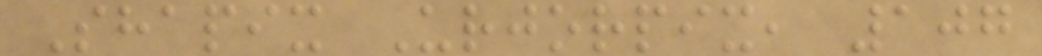Shapix Urjorpix, 107
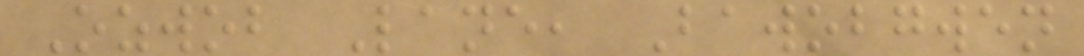Ozwob Lane, Bawobgwen
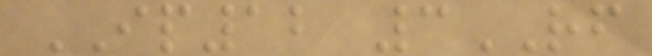IP12 3RF
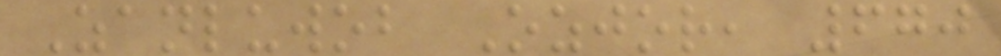Zanluwob Ozjor, 670
